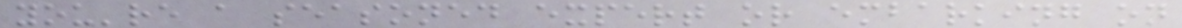you're a seasoned expert or embarking on
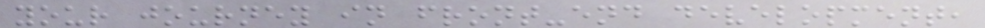your journey in front-end development,
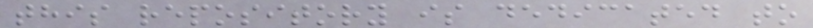this repository is dedicated to
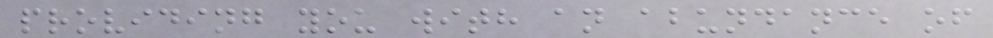providing you with an abundance of
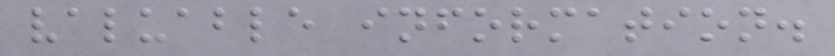valuable information.
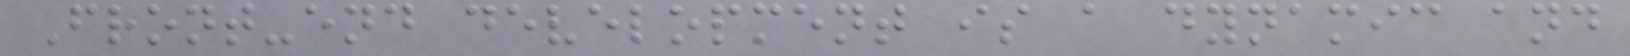Front-end development is a dynamic and
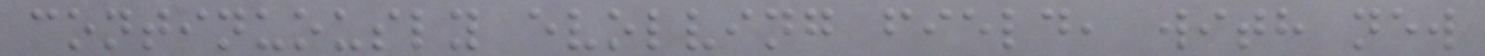continuously evolving field, with new
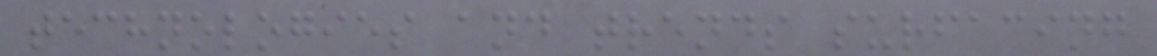technologies and trends surfacing
